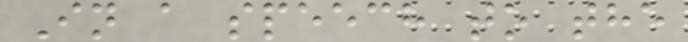In a speech to the
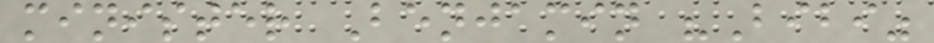minister Benjamin "Bibi"
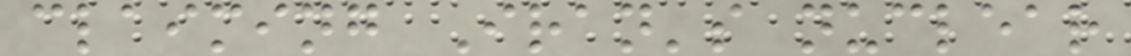claiming Iran's nuclear
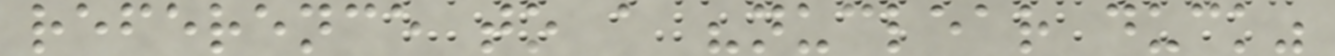reference to a "nuclear duck"
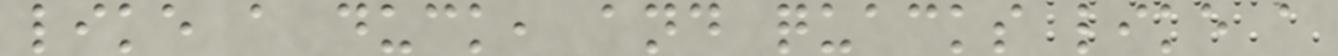like a duck, and quacks like a
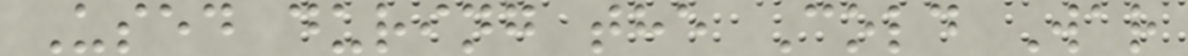Used during the Cold War
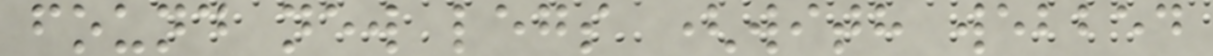found new legs (with webbed
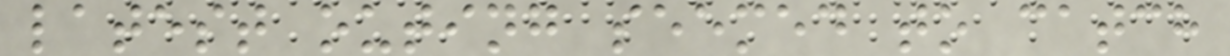latest outing seemed to catch
